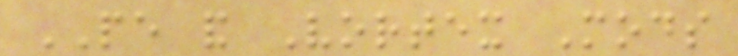PE and Vortex Mods
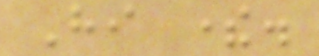Hi there.
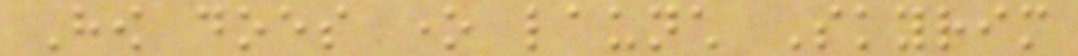How does one launch Skyrim
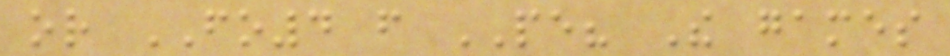or FO4 from PE? The games
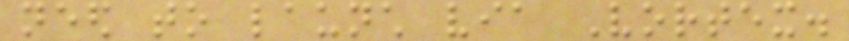need to launch via Vortex.
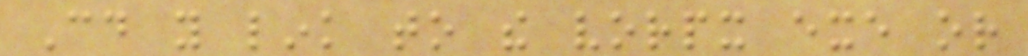Could you link to the vorpx exe or
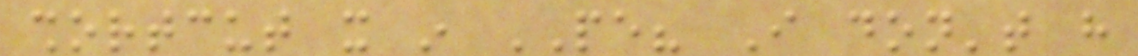shortcut it in PE? I don't have
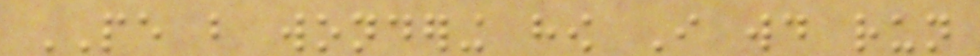PE but wondering how I would run
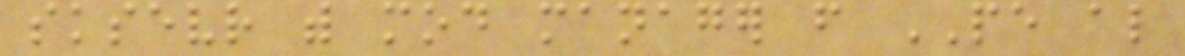sksevr with mod manager from PE also
